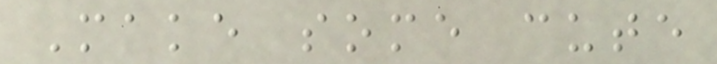Make some cute
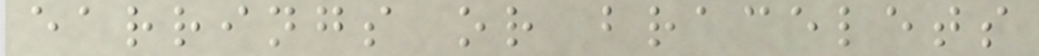earrings or bracelets
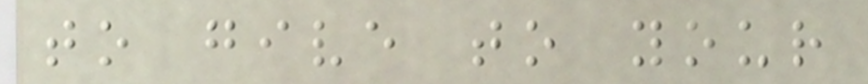to give to your
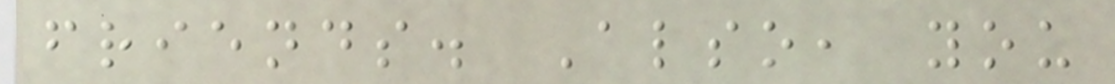friends. Also, you
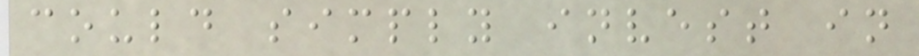could simply invest in
